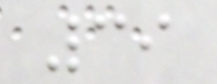39
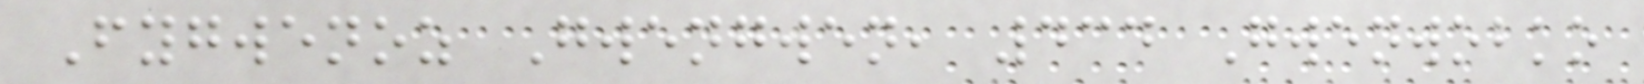Fygwenoz Gwengwen, 434 Gwenwobko
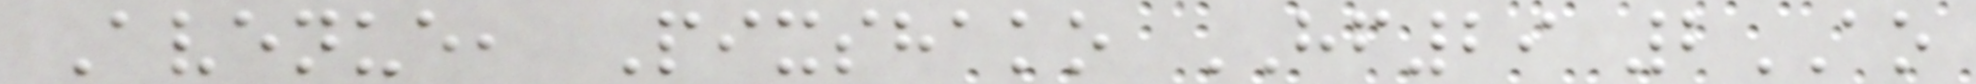Avenue, Pixshako HF29 2AO
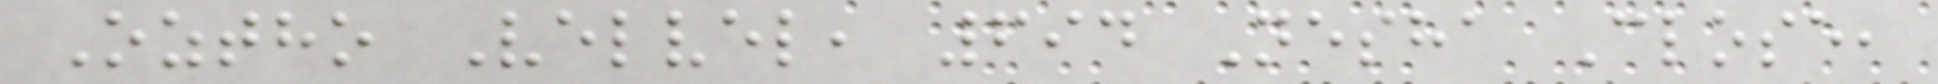Oztho Velvel, 694 Nesha Close,
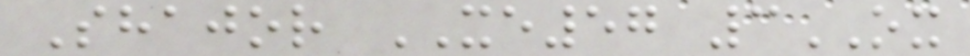Shajor XE57 3OX
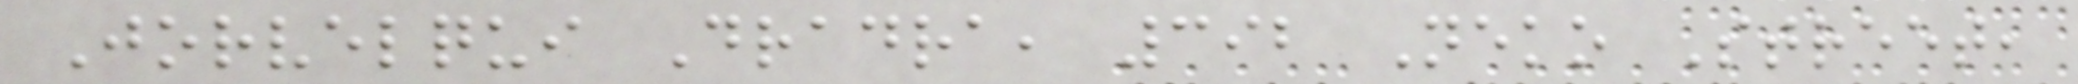Jorvelqui Dradra, 392 Neko Street,
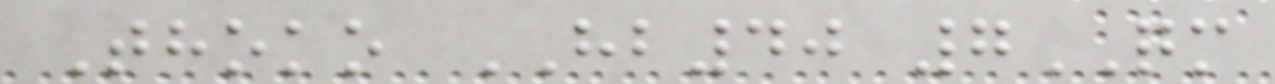Thoko HB40 7QM
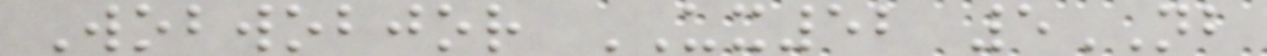Wobwobjor UX52 5NB
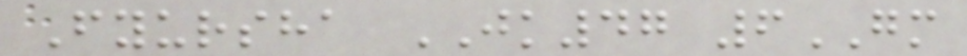Fyursha JK47 6GM
